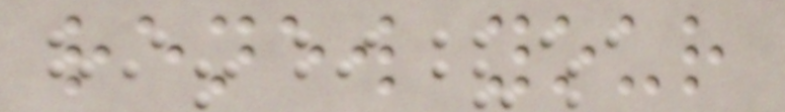renew your
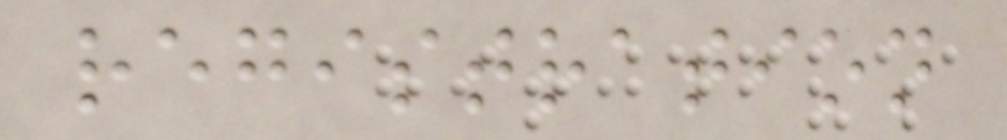registration
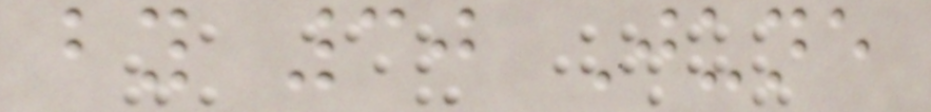by 30 June
